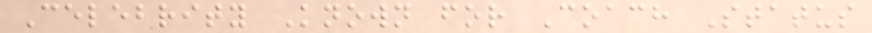Celebrity Known for Coach Status
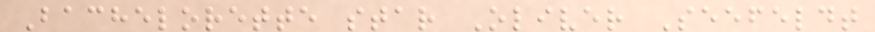Bachelorette star Oliver Seefeldt
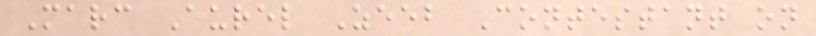Marc Aurel Zeeb Contestant on
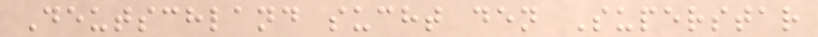Deutschland sucht den Superstar
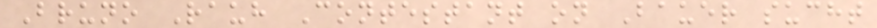Bruno Rauh Contestant on Bauer sucht
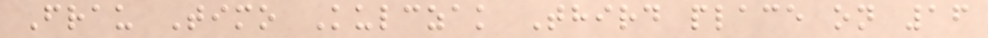Frau Timo Kulczak Third place on 16
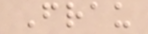Frau
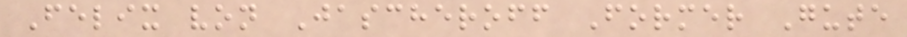Felix von Jascheroff Former Gute
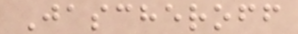Jascheroff
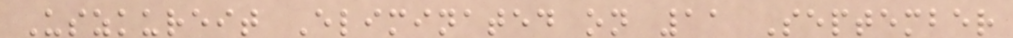Uszkureit Eliminated on 11 September
